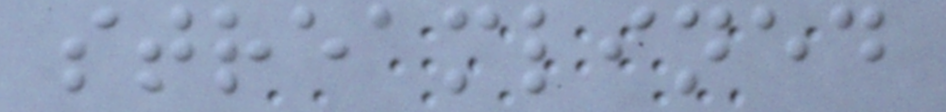streamlined
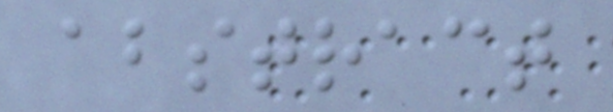abstract
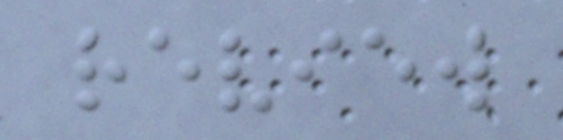review
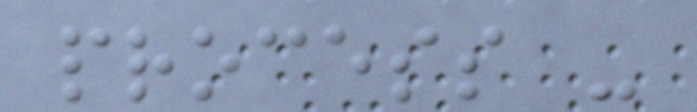process -
